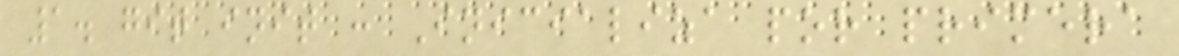1. git init : Inicializa por primera
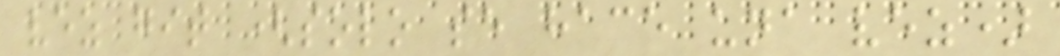vez git (solo se hace una vez)
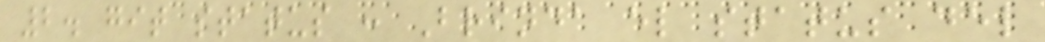2. git status : Brinda el status del
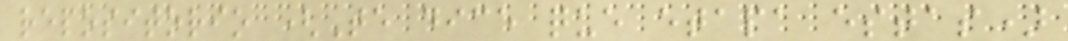repositorio (Te dice que etapa estas)
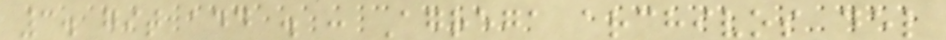3. git add . : Agrega archivos del
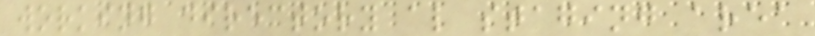working directory al staging area
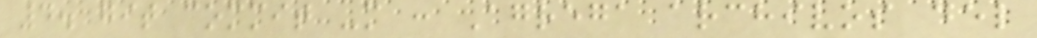4. git commit -m : Agrega archivos del
